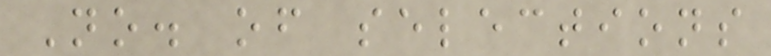No. of selections
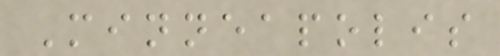Minneapolis
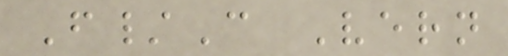F/C Vern
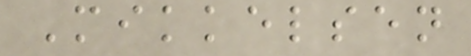Mikkelsen
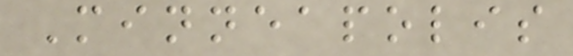Minneapolis
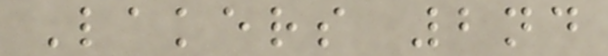Lakers 2nd
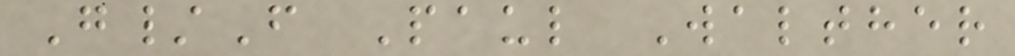G/F Paul Walther
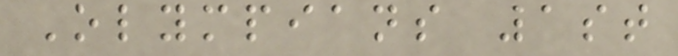Olympians 1st
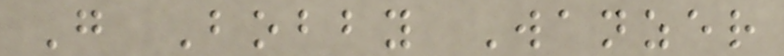G Bobby Wanzer
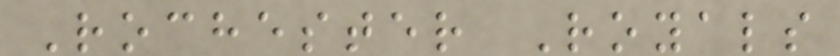Rochester Royals
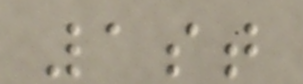1st
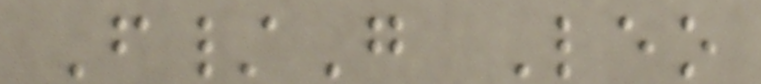F/G Leo
